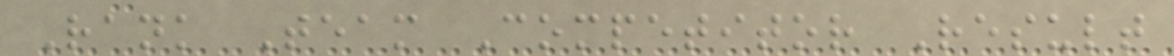Rank Team Competitor Result
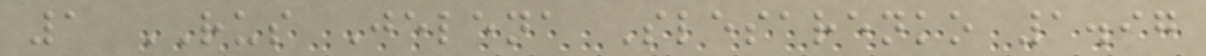1 RUS Jelena Slesarenko 1.97
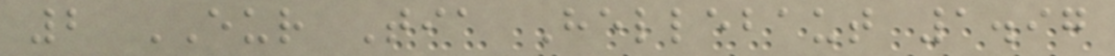2 EUR Tia Hellebaut 1.97
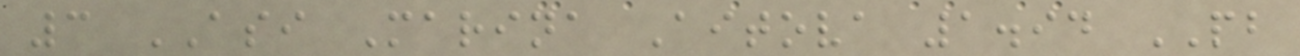3 ASI Marina Aitova 1.94 PB
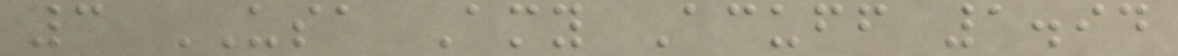3 USA Amy Acuff 1.94
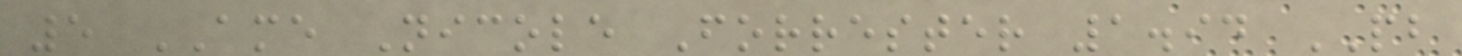5 AME Nicole Forrester 1.94 PB
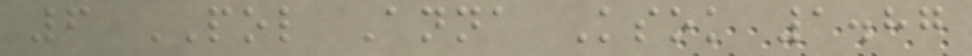6 POL Anna Ksok 1.87
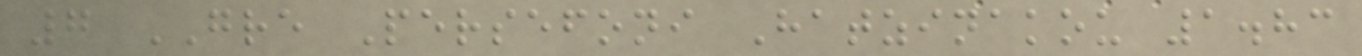7 GRE Persefoni Hatzinakou 1.83
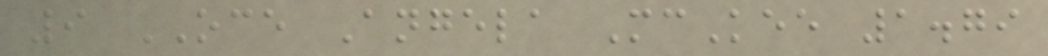9 OCE Angela McKee 1.79
